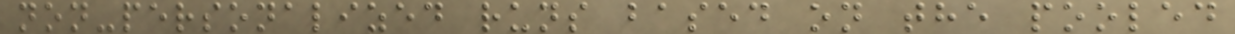non-personalized runs based on the pooled
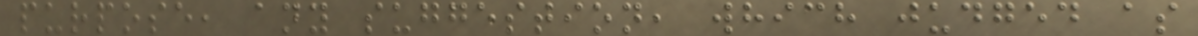purpose, any suggestion, which judged as
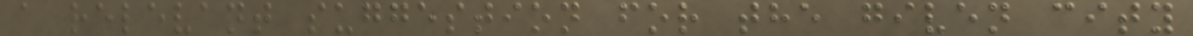a relevant suggestion for the given city
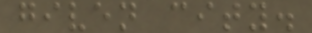given city.
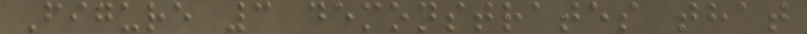Figure 3 demonstrates that
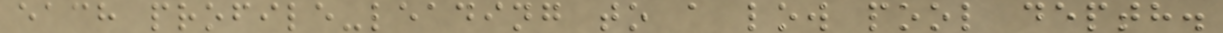each profile-leading to a low pool depth.
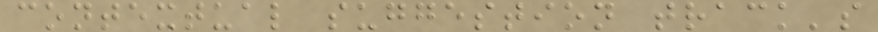contextual suggestion track's
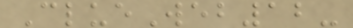ClueWeb12-
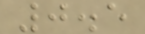0.5
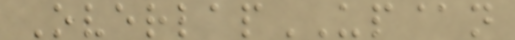OverlapUP@n
